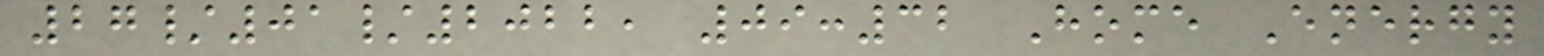27/01/2022, 09:32 Home Energy
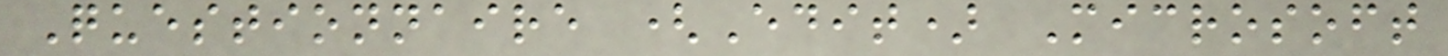Questionnaire (Edit) Microsoft
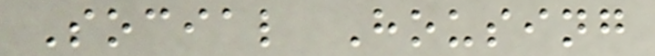Social Housing
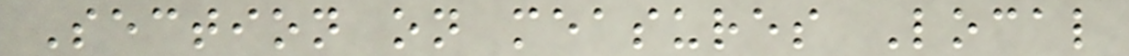Section on measures Local
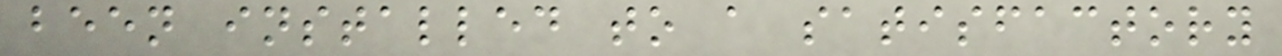been installed to a satisfactory
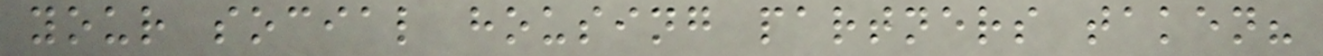your social housing partners taken?
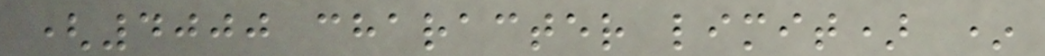(4000 character limit) *
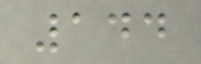144
